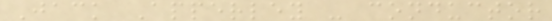Jack Apperley - conductor
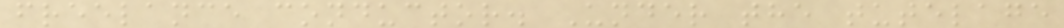freelance conductor. Under the tutelage
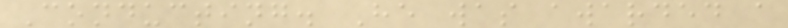Conducting. He was awarded a
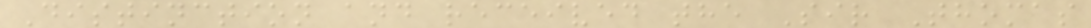Distinction and received the Sir Thomas
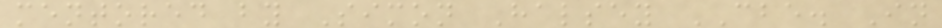mentored by Simon Halsey CBE. In
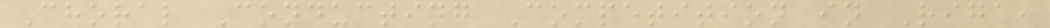Choral Conducting Competition in Riga,
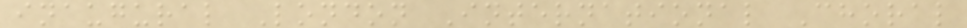inaugural London International Choral
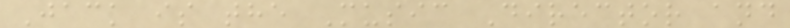Jack is the Music Director and
